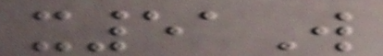x51W
